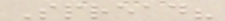Spread?
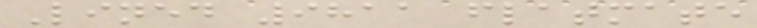Lined 9811 flatmate
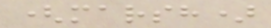(marsh)
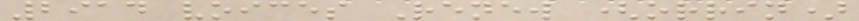2914 voices Renew (orrin)
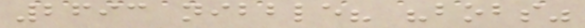2693 nibble? "bobs"
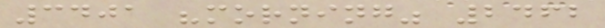3401 "morning" 2462
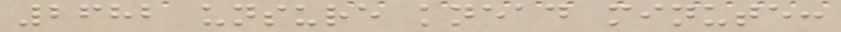2682 unsure knead minute:
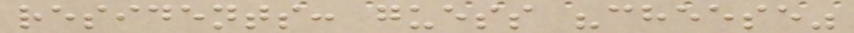residents: guess "cheese"
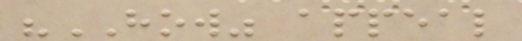"HOW" appeal
